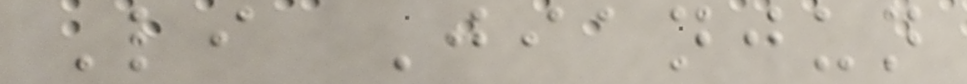Li Jianjun
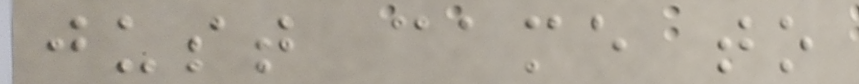just came to
